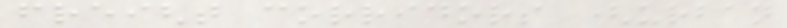freight corridors (urban
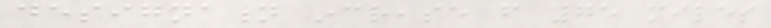designation increase from 75 miles
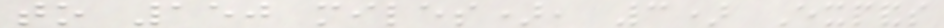to 150 miles), 3) Expands
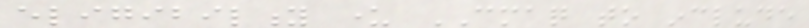eligibility under CMAQ to include
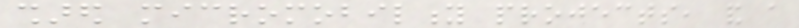shared micromobility projects, and a
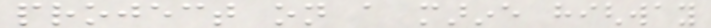project on a marine highway
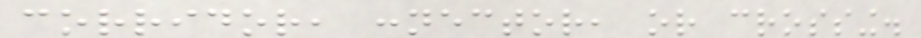corridor, connector, or crossing.
